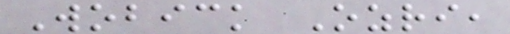Wobick Ozri,
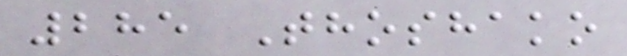285 Thoshako
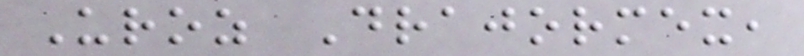Uroz Drajormex,
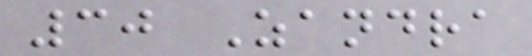30 Zandra
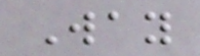Way
